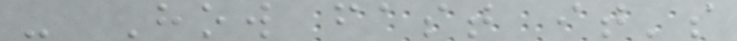- How fast it's
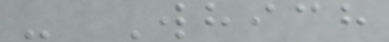- Which
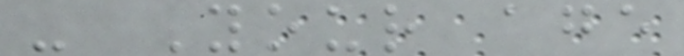- Your age
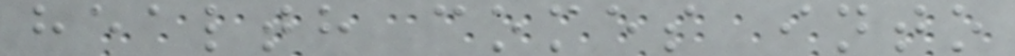health comes into
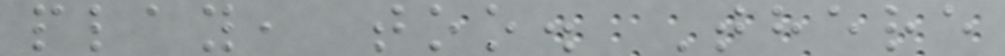play, too. There
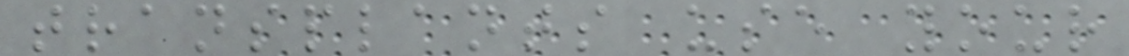transplants use your
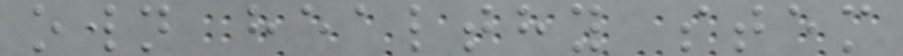own healthy stem
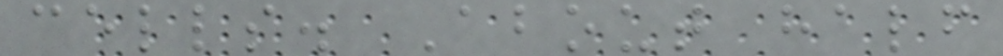cells. About half
